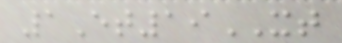1Et19XT
